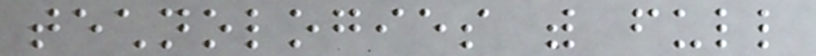technologies with full
